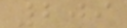209
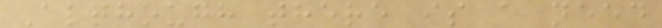Although there is a need
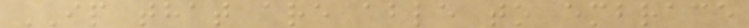IP that are able to embrace
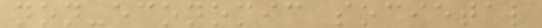non-economic societal
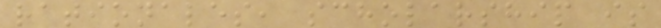rationales, scholarship is
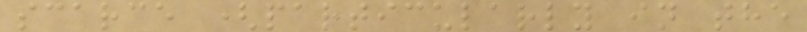scarce (particularly in the
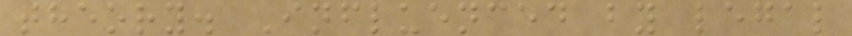theory. Influenced by legal
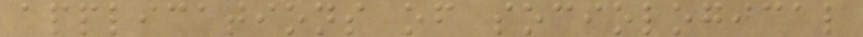applications of sociological
